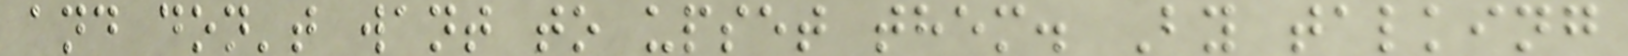and don't want to upset them. By talking
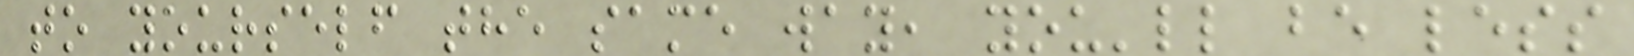to yourself the same way, you'll be less
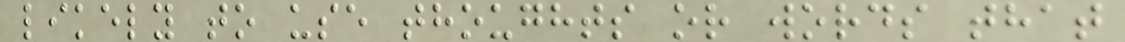likely to use thoughts or words that
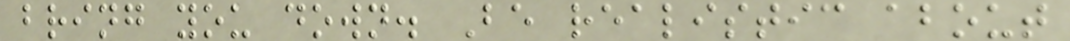bring you down. Be realistic about
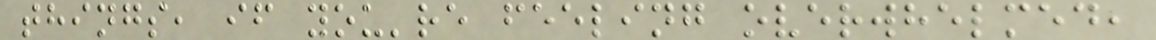things, if you're feeling overwhelmed,
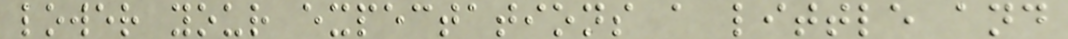lower your expectations a little and
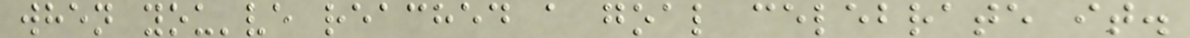when you've reached a goal celebrate it.
